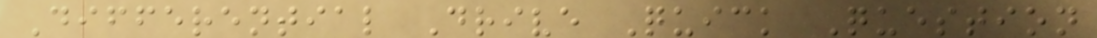Differential Drive Quick Question
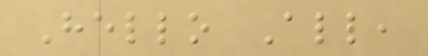Hello All,
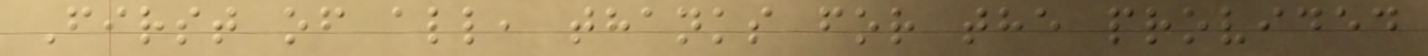First of all, thanks for the provided
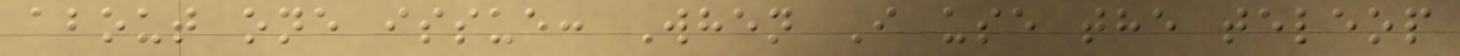about one issue: When I use the teleop
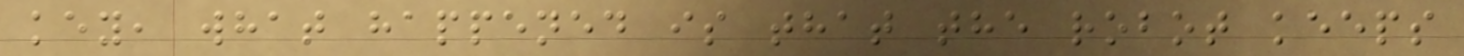key, what happened is that the robot keeps
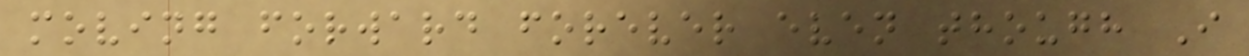moving forward forever even though I
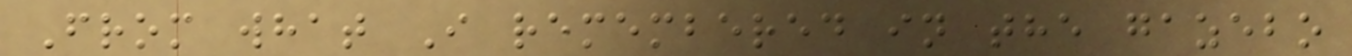From what I remembered in the gazebo
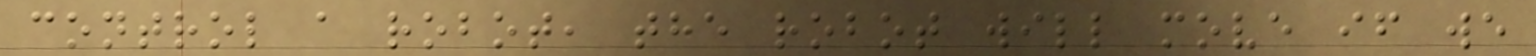control a robot, the robot will move if we
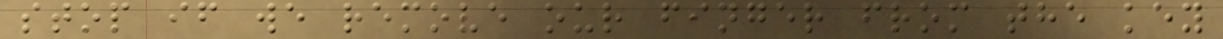stop if we remove our finger from the key
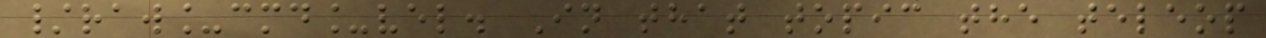/raw_cmd_vel. In that topic the teleop
